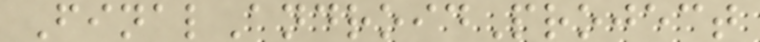FinalAndroidProject
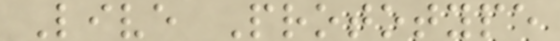Live Prototype
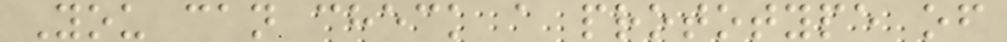You can check a prototype of
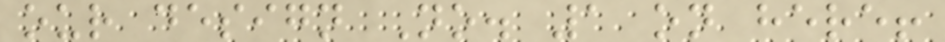our design No. 1 on here!
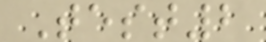Test2
